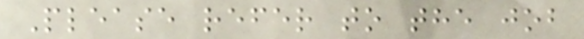Please refer to the job
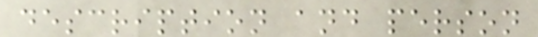description and person
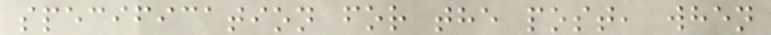specification for the post, when
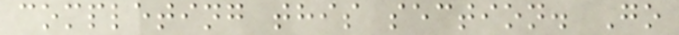completing this section. Go
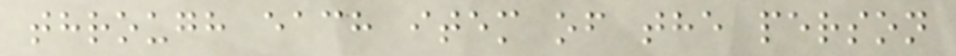through each item of the person
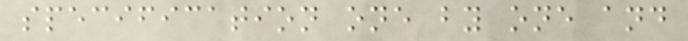specification one by one and
